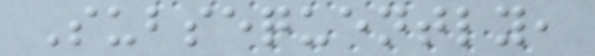Subsequently,
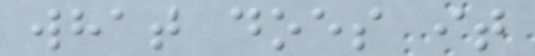what does it
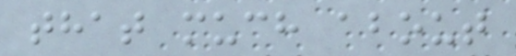that much about
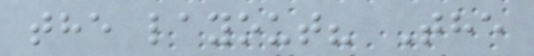the layout? The
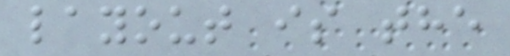layout is the
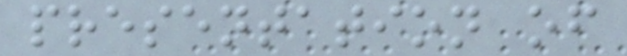presentation of
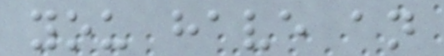you have an
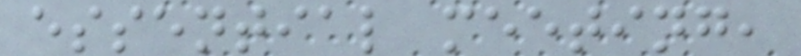essential meeting,
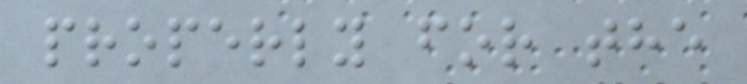properly for the
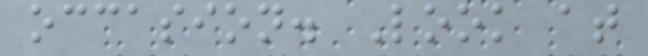occasion. Look at
